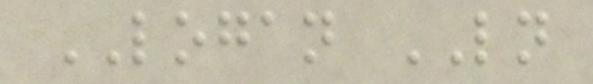LOGAN LN
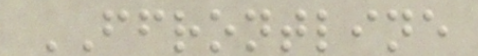FFRONTLINE
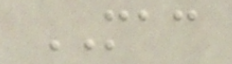MAC
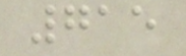715
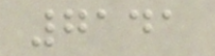7141
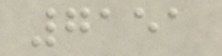7151
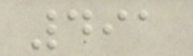491
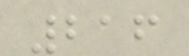216
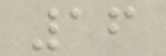16
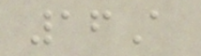16A
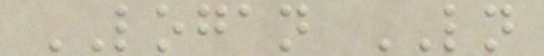LOGAN LN
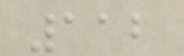112
